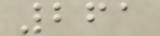261
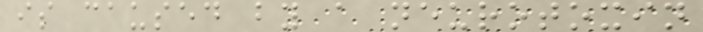is caused by a neurotoxin
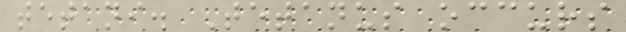tetani. Tetanus occurs
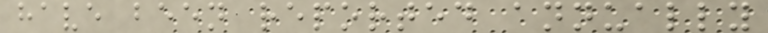have been reported annually
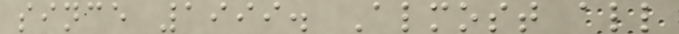since 1999. Almost all
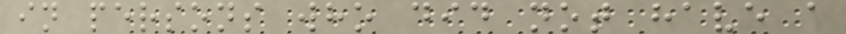in persons who did not have a
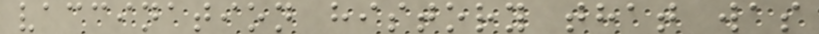vaccination history that was
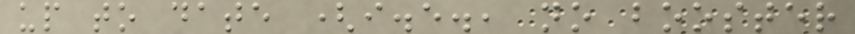up to date (i.e., no booster
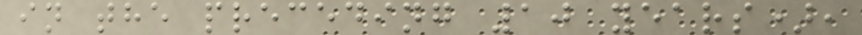in the preceding 10 years),
